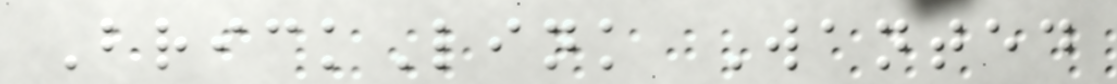BrickLink Wanted
